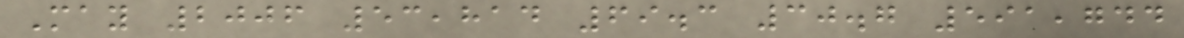May 2006 53,814 69.3 30.7 591,744
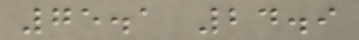75.1 24.9
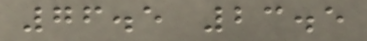76.5 23.5
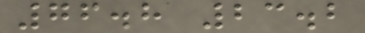76.8 23.2
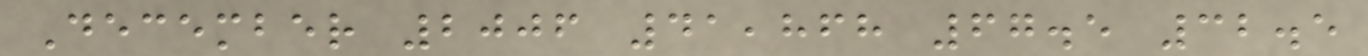December 2006 41,868 67.5 32.5
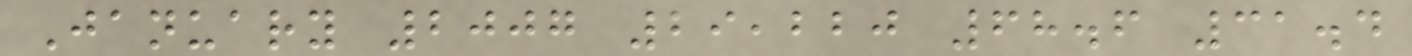January 2007 29,220 68.6 31.4
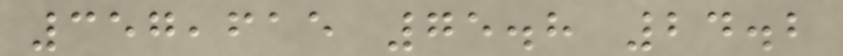357,615 75.8 24.2
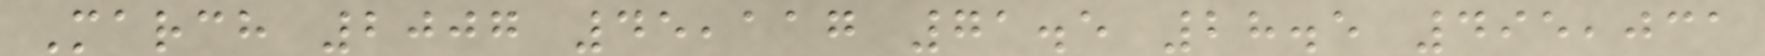March 2007 45,117 71.5 28.5 495,031
